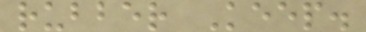rubber Keep.
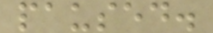paused.
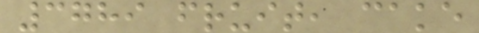3789 fruit, cake
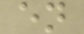en
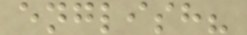english?
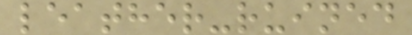leather-ruined
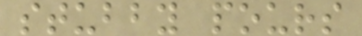stubby pours
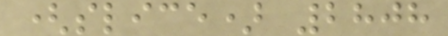(slice) 2808
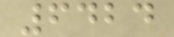6424
